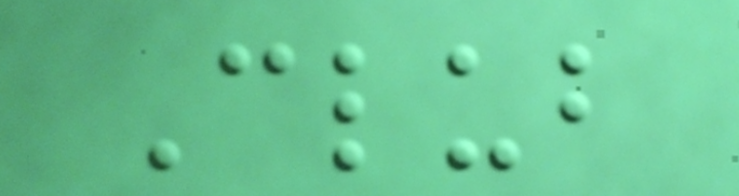Club
